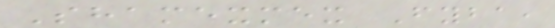Shamexmex Fyba,
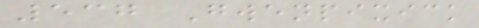537 Gwenpixick
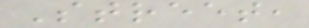Street,
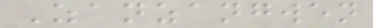Zanzangwen
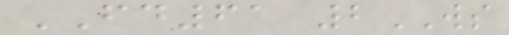FD61 2WS
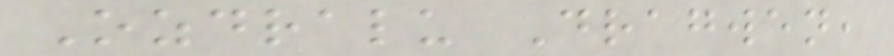Ozdralu Dragwen,
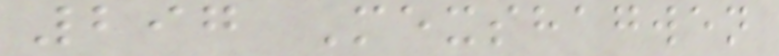297 Mexshagwen
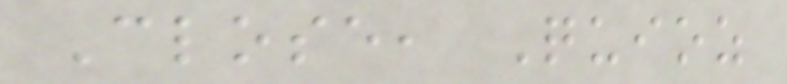Close, Quioz
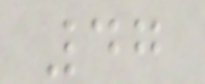47
